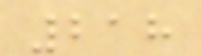218
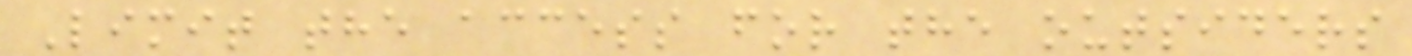Limit the access for the outsiders
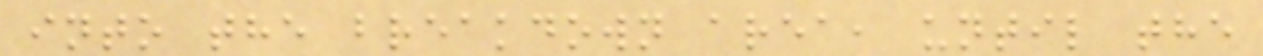into the breakdown area, until the
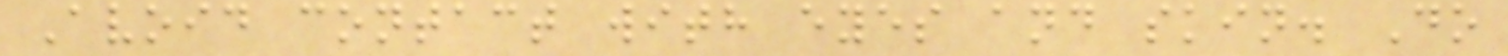Avoid contact with eyes and skin. Do
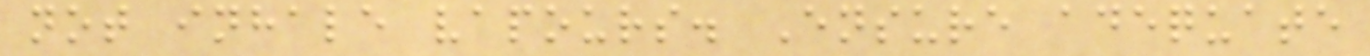not inhale vapours. Ensure adequate
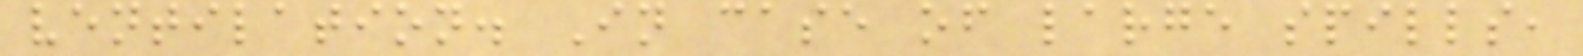ventilation. In case of large spills,
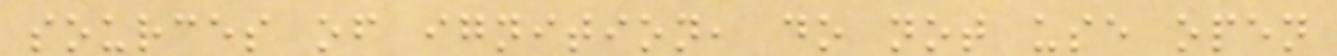sources of ignition, do not use open
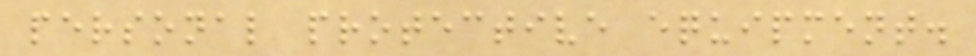personal protective equipment.
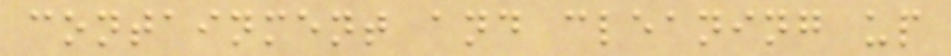containment and cleaning up
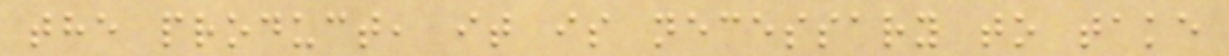the product, it is necessary to take
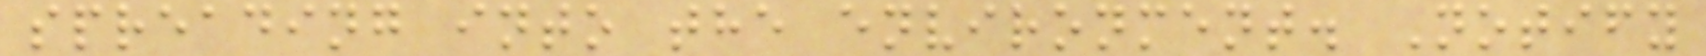spreading into the environment. Notify
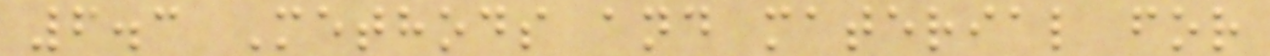6.3 Methods and material for
